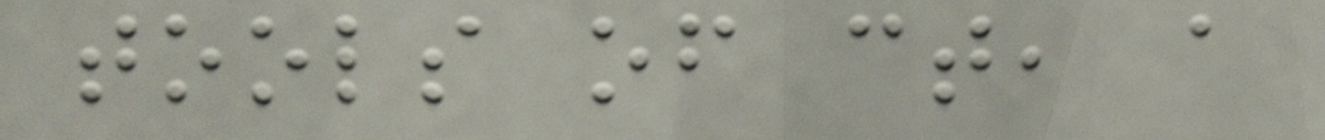tools of ct, a
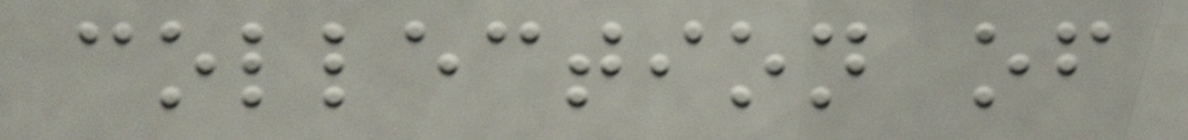collection of
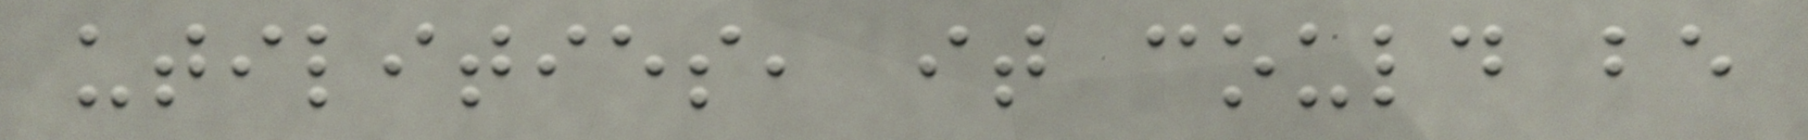utilities, it could be
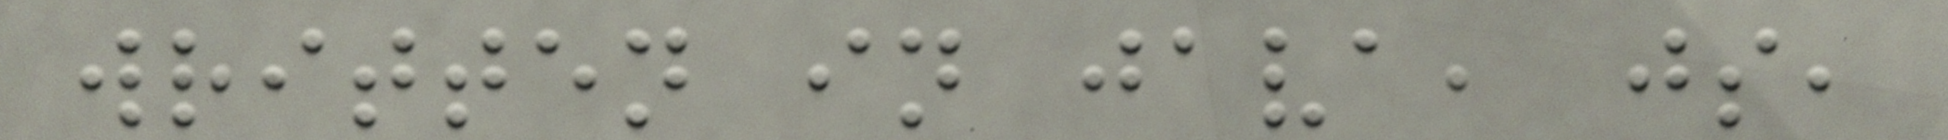written in java, js,
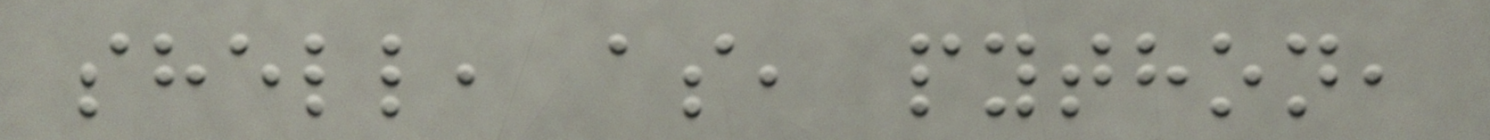shell, as, python,
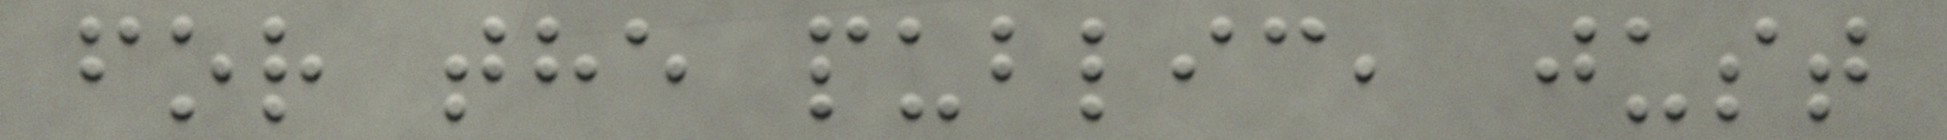for the public, just
